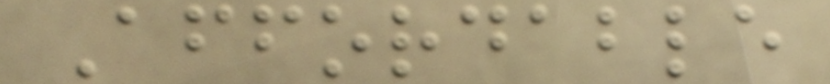Affordable
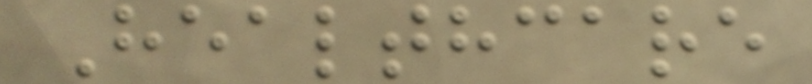Healthcare
